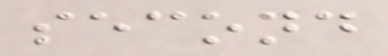second
